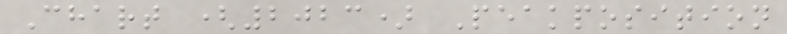Chart (2023) Peakposition
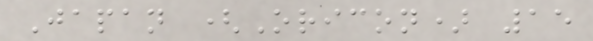Japan (Oricon) 15
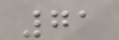71
